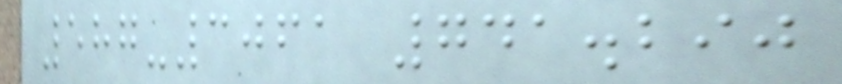587-3061 741.290
